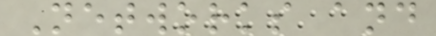Networks and
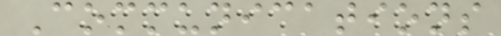Communications
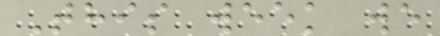This week we
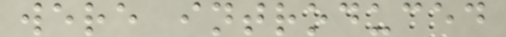were introduced
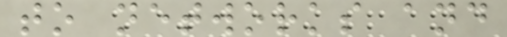to networks and
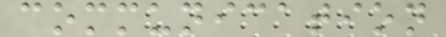communication
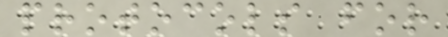protocols for
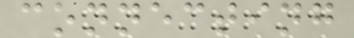connecting
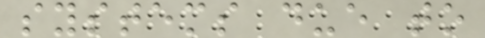systems due to
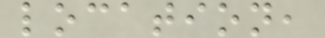location,
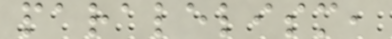paralelism,
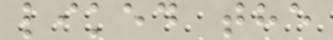liked the
